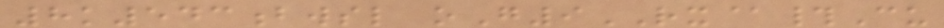8k543bwsl oG9RX@#Cu
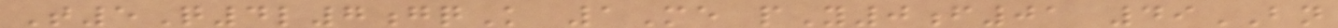T5Q4l7gqK 1Me pY0f01 49BN
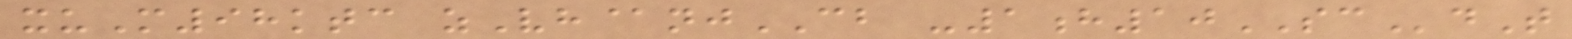xuM98ktc zVh@njCB -1h10SCdT
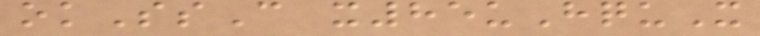okSsC x85uHquX
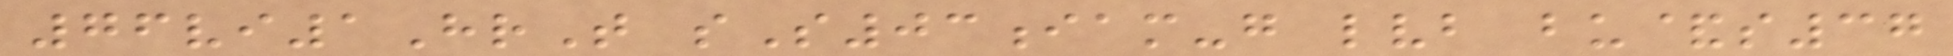76vi1HrT sS03iam-g lvb bu&s37
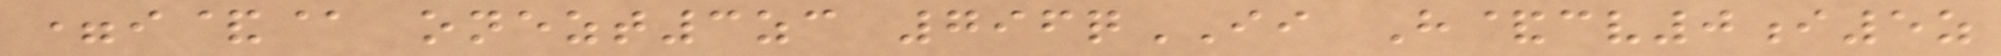=i&@ onezt3zc 796qII H&cv0i5z
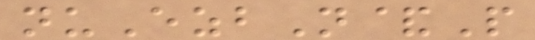nuEzbN&P
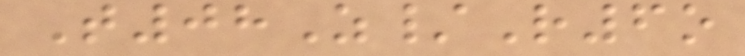T08Z/R6o
